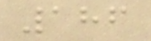186
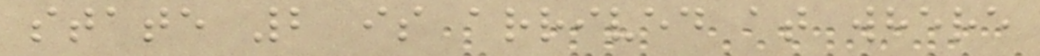state 2 is arrived at where
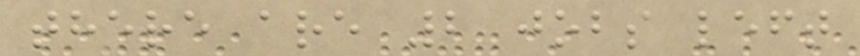there are 2 jobs left
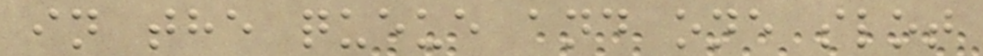in the queue and one slot
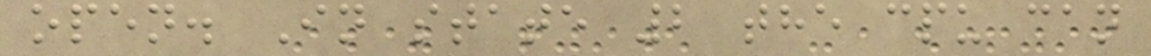open. In state 2 the cpu can
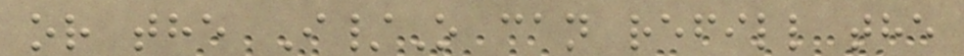or the I/O can refill the
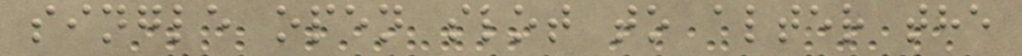single open slot to alter the
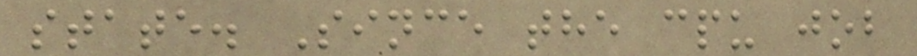state. Since the cpu job
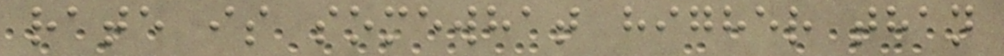rate is somewhat higher than
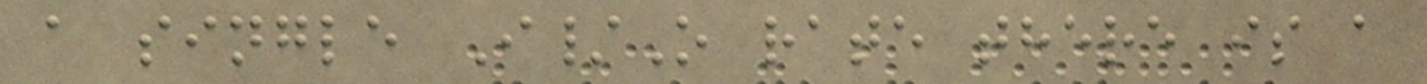a single I/O rate there is a
